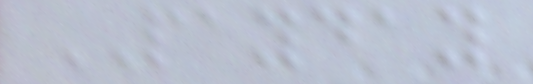PAYDAY
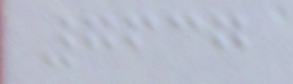7637
